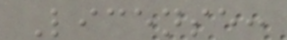License:
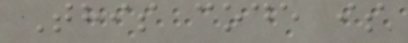This code is
